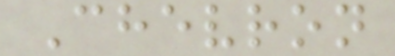Chevron
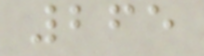265
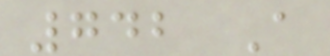742 A
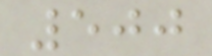500
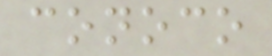conoco
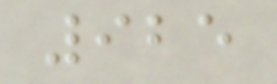925
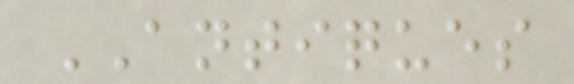ANTIQUES
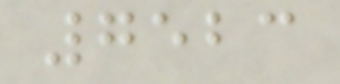7523
